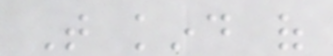That kind of
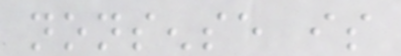nonsense is
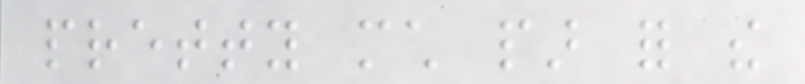pretty much par for the
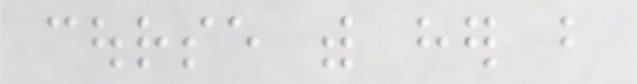course with her but
